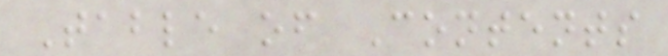Table of Contents
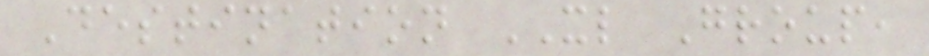Destination XL Group,
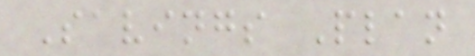Savings Plan
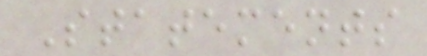Statements
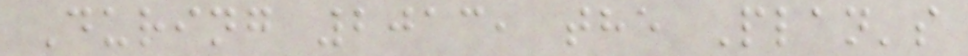During 2013, the Plan's
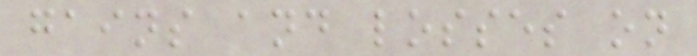gains and losses on
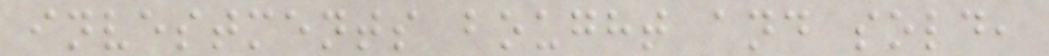investments bought and sold,
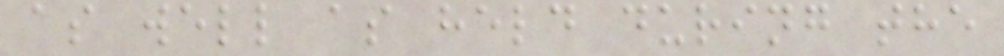as well as held during the
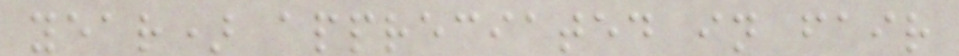year) appreciated in fair
